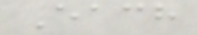Each
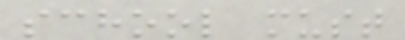school must
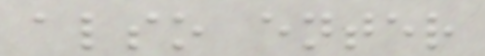also enter
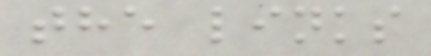the links
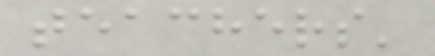teachers'
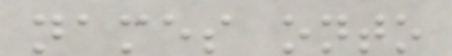names onto
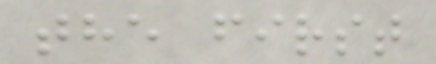the first
